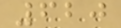620
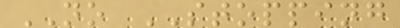NO STOPPING
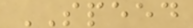SPEED
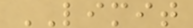LIMIT
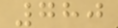780
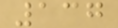137
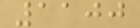1100
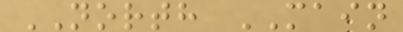NORTH MAIN
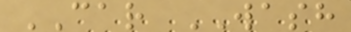CAR WASH
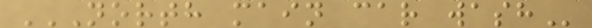NORTH MAIN CAR WASH
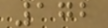172
